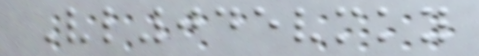Vl045vmky
